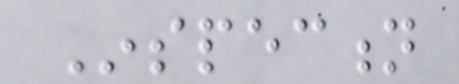Inspection
